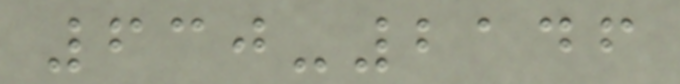630-2146
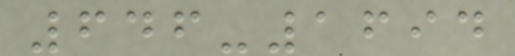646-1694
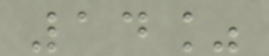14%
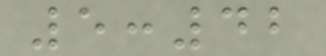5:42
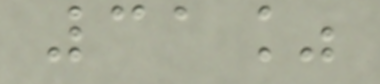31%
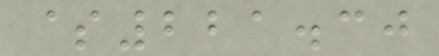$221.30
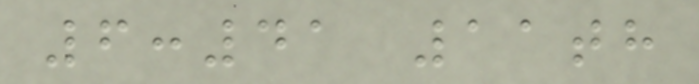6:41 11th
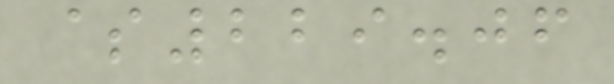$229.06
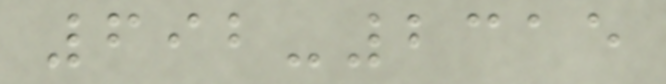692-2315
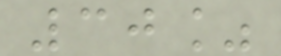30%
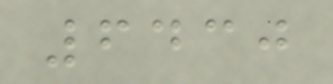6430
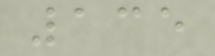135
